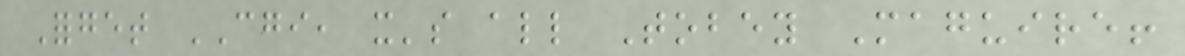Forget CGI, it's all Tobey Maguire!
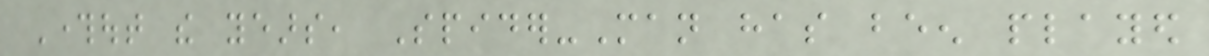Throughout the years, Spider-Man has been played
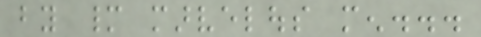by many marvelous men...
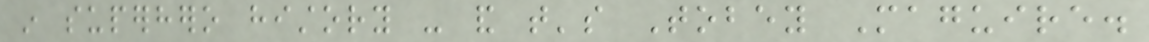in superhero history - and that's Tobey Maguire.
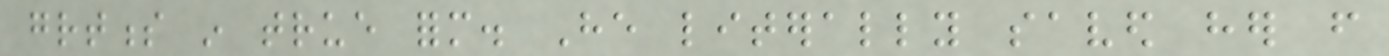greatness in true form. He literally saved her from
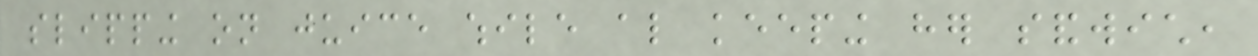slipping on juice while also keeping her sandwich,
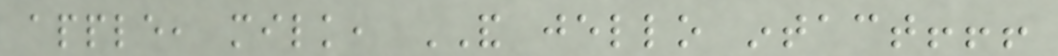apple, milk, AND jello intact!!!
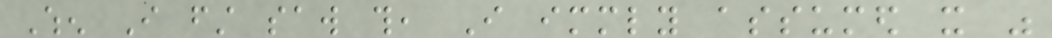When I first saw this, I immediately assumed it was
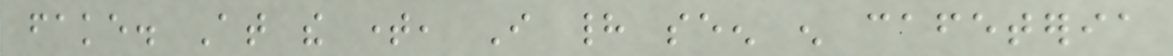fake. At the time, I had seen enough cafeteria
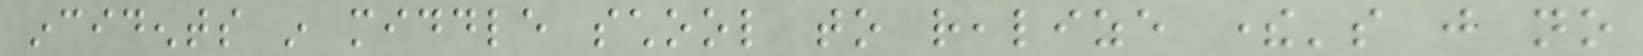incidents in middle school to realize there's just no
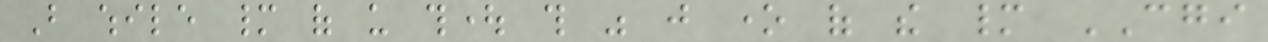But while many of us thought this was just one of the many CGI
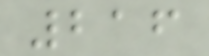216
